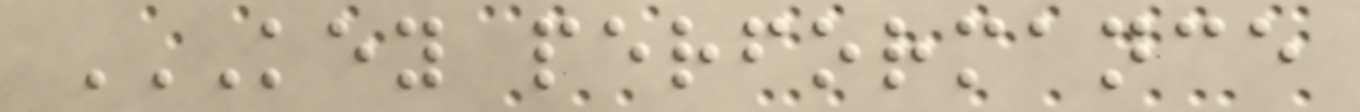KEY PERFORMANCE
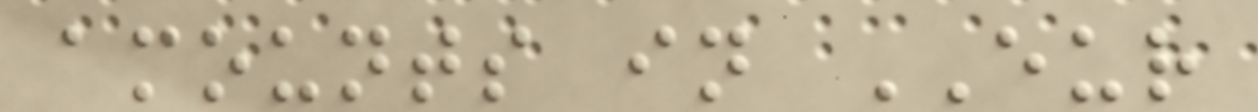amounts in EUR
